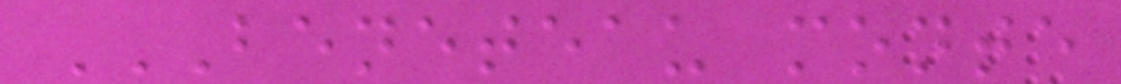BENETEAU MONTE
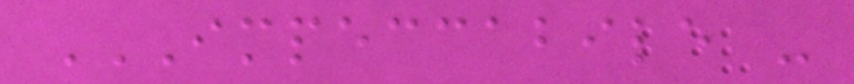IMPECCABILE -
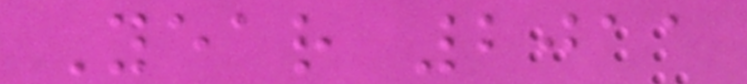Year 2011
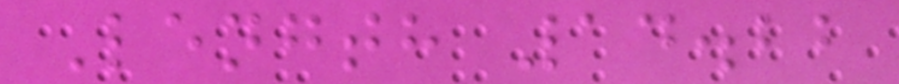Length 14.22
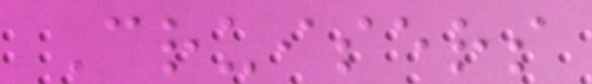Cruisers
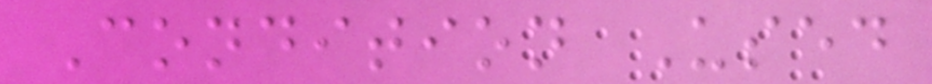Condition Used
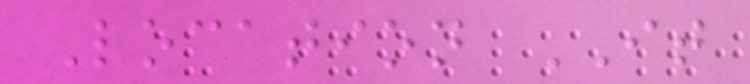Location IT
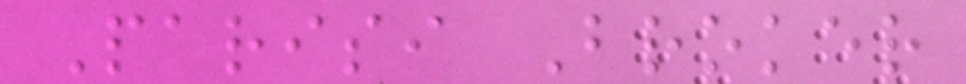Parisi Broker
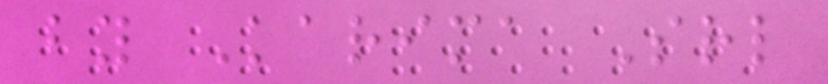by Karima Srl
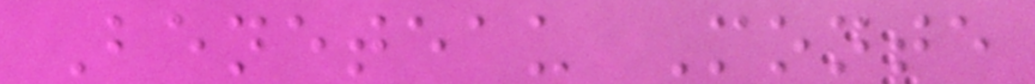Beneteau Monte
